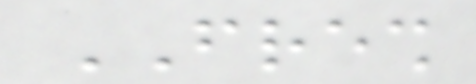FRESH
